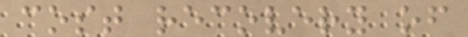cost recovery of
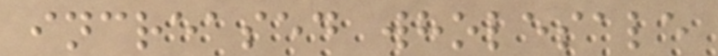increased wholesale
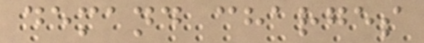demand charges
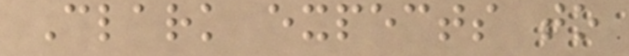Clark expects to
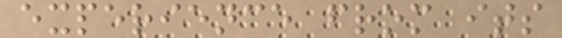experience from its
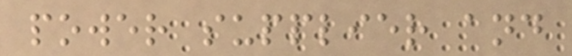power supplier and
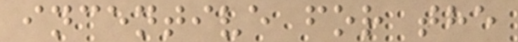incentive for the
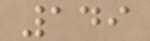149
